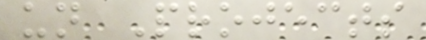un Projects
